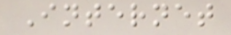Internet
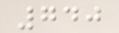740
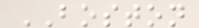BOSTON
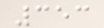353
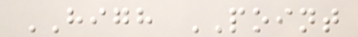HIGH POINT
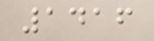1416
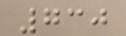730
